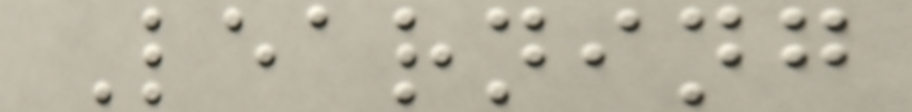Learning
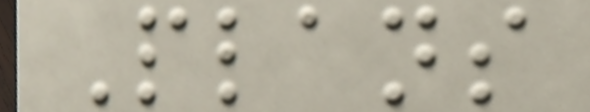Plans
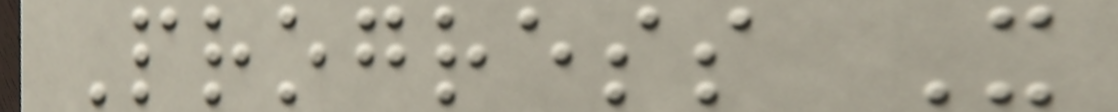Progress X
